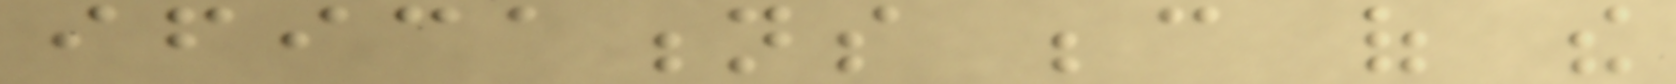ifications because of the
